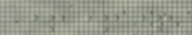+++
